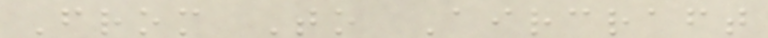From To Aircraft
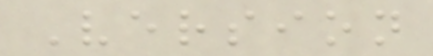Version
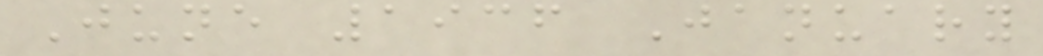June 1936 January
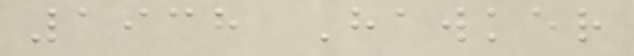1938 Hawker
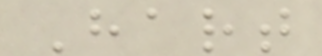Hart
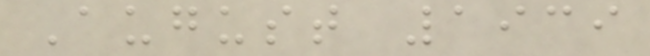August 1939
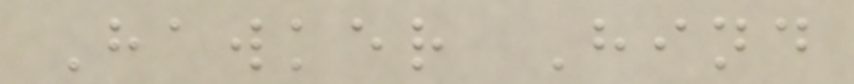Hawker Hind
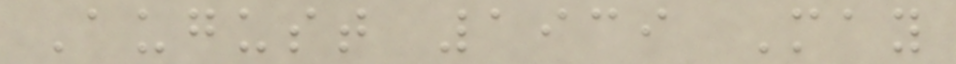August 1939 May
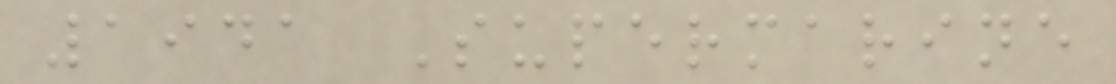1941 Supermarine
